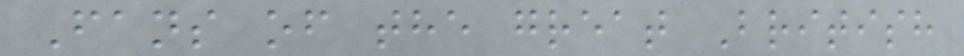Fans of the great British
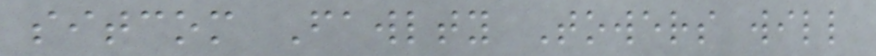sitcom Fawlty Towers will
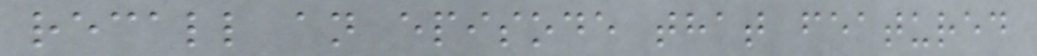recall an episode that featured
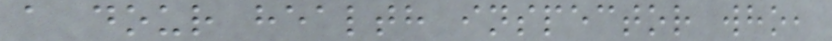a dour health inspector who,
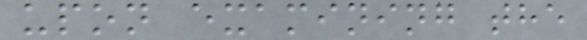upon examining the
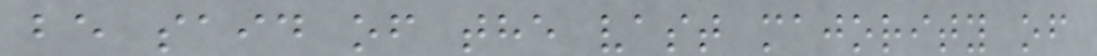be said of the vast majority of
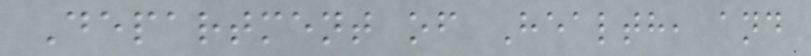Department of Health, and
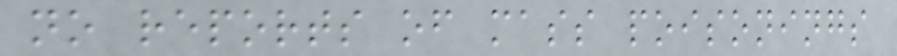no reports of mass poisonings
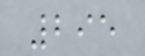295
